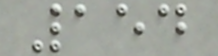154
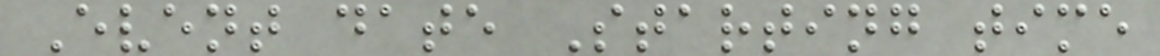Event date Starting time
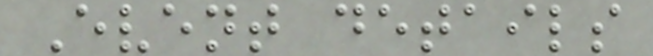Event details
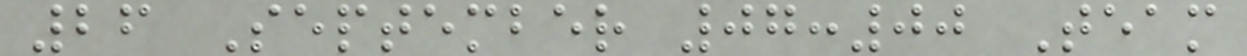26 September 07:00 Team
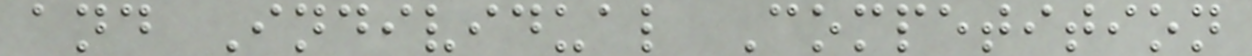and Individual Competition
